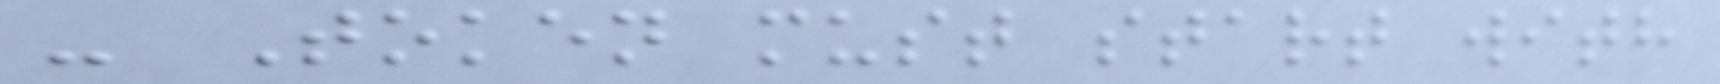- Token must start with
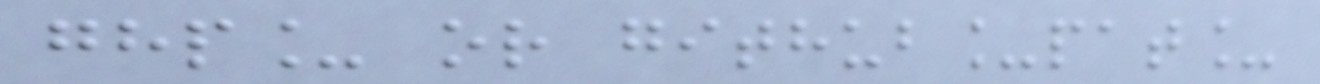ghp_ or github_pat_
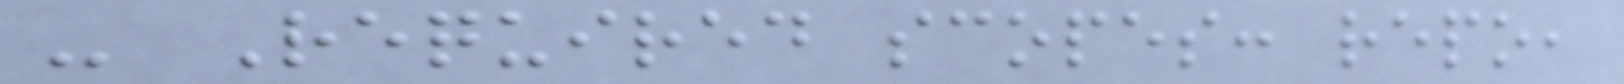- Required scopes: repo,
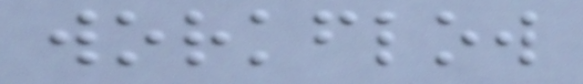workflow
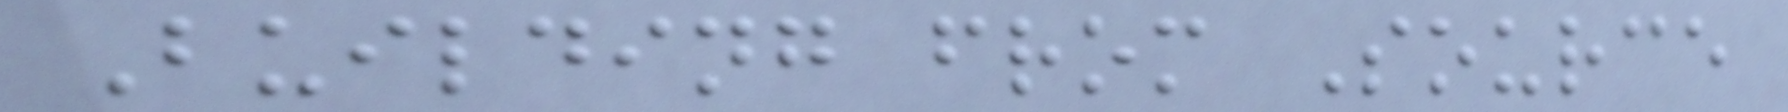Building from Source
